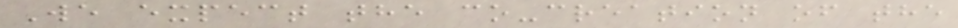We expect the co-creation of the
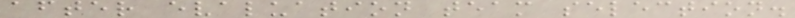after evaluation team selection.
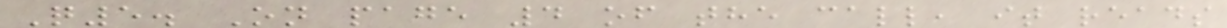Q5. On page 4 of the call, it reads
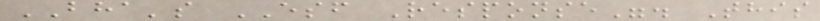BHA's ESF Response". This
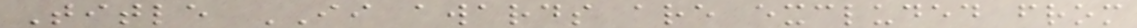Title II awards are excluded from
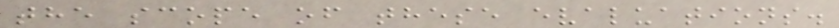the scope of these evaluations.
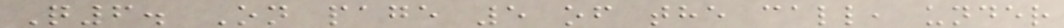Q6. On page 5 of the call, under
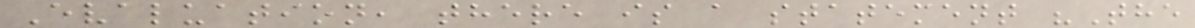Evaluation, there is a statement "The
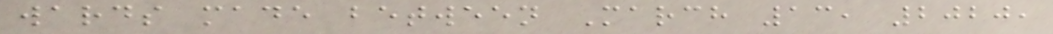wards made between March 13, 2020,
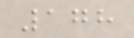178
